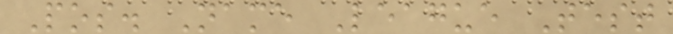Pos. Name League Test
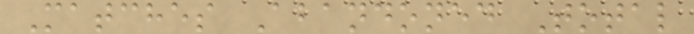Matches Abandoned Total
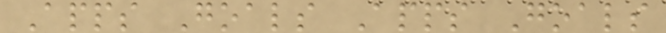Apps Goals Apps Goals
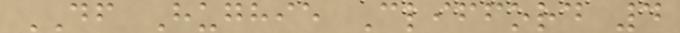DF Hughie Clifford 4
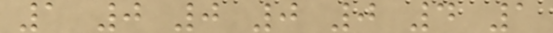1 0 0 0 0 4 1
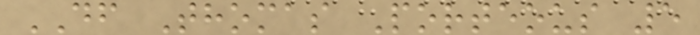DF Thomas Porteous 5
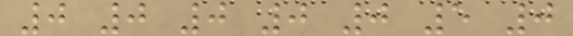0 0 0 0 0 5 0
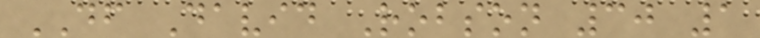DF David Robson 30 1
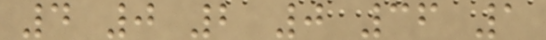4 0 2 0 36 1
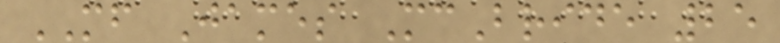MF James McBride 25
